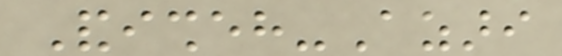Andisheh-Azari
